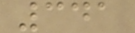341
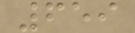659
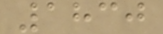1830
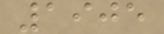1905
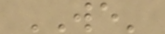WE'
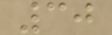30
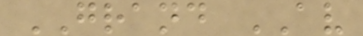GRAND AV
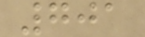701
